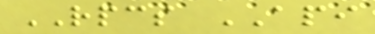RPCS API
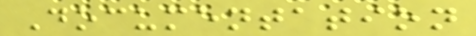Documentation
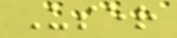User
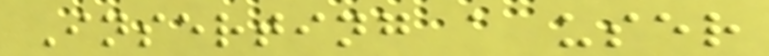Inserting a user
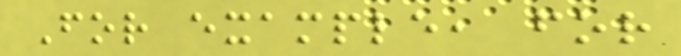For example, for
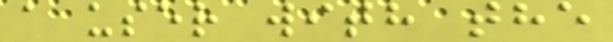a user with the
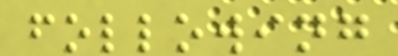following
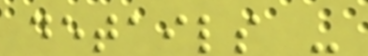details -
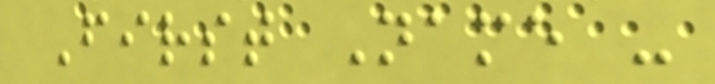First Name -
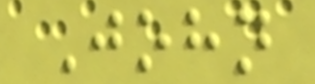John
